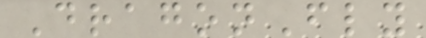DragonFly
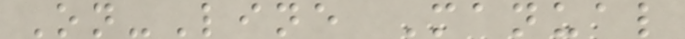On-Line Manual
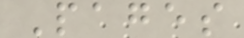Pages
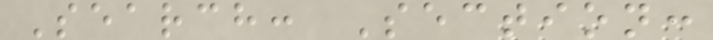Search: Section:
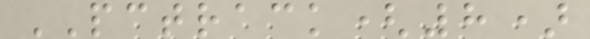PCTRACK(8)
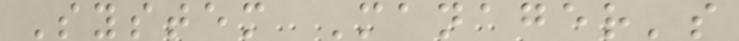System Manager's
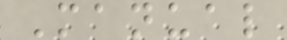Manual
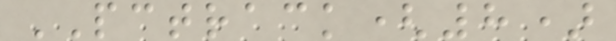PCTRACK(8)
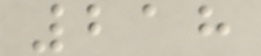218
